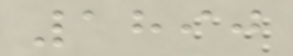1890
